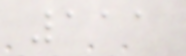111
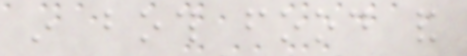in both food and
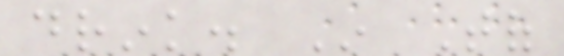drink. In Tof
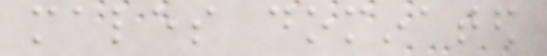males dominated
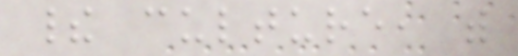their culture, with
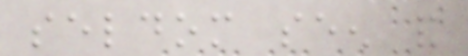seldom seen and
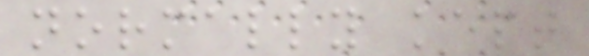normally kept
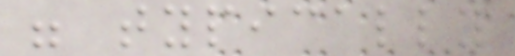were typically
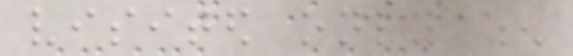visited only when
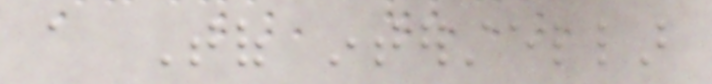a Tof interstellar
